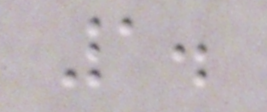1.
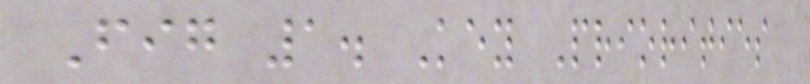Fig 1. Key Priorities
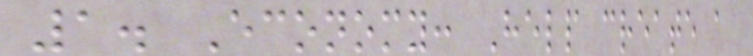1. Economy: Help create a
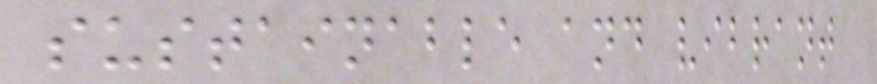sustainable and vibrant
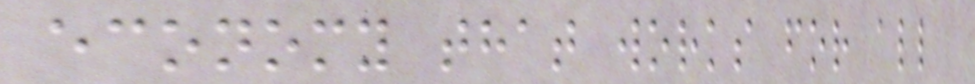economy that works for all
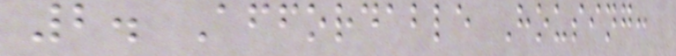2. Affordable Housing:
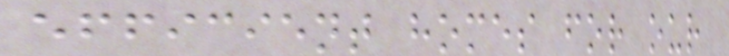efficient homes for our
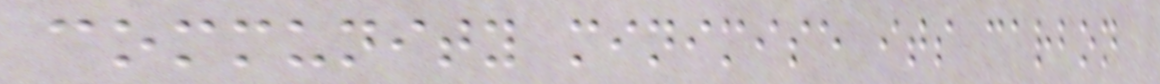community minimise its carbon
